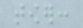tower:
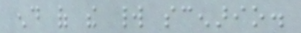end of the world scenario.
